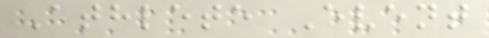Athlete Event
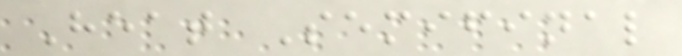Heat Semifinal
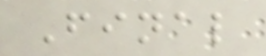Final
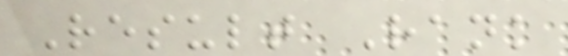Result Rank
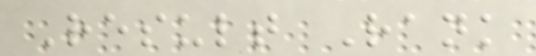Result Rank
